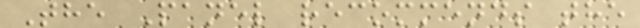The Panel recommends the
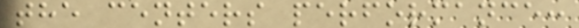the centers performance:
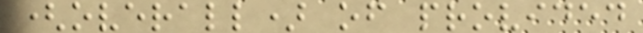(overall) of provided
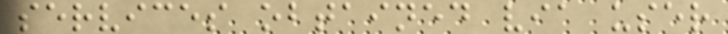services obtained via user
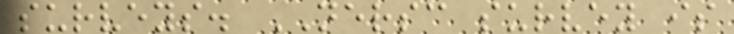surveys. NERSC survey is
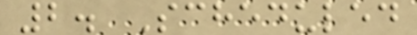2. Scheduled
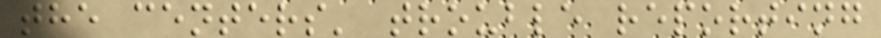the centers' trouble reporting
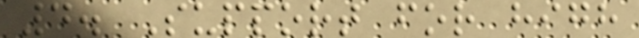4. Support for high
